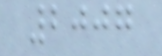2007
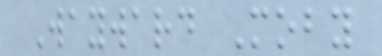Wayward Moby
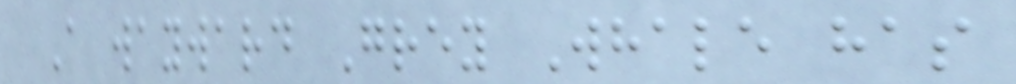A wayward Grey Whale has
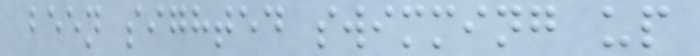been sighted swimming up
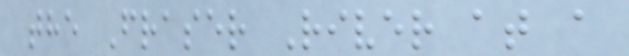the Fraser River at a
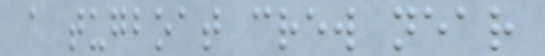a tugboat crew near
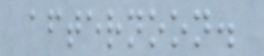afternoon.
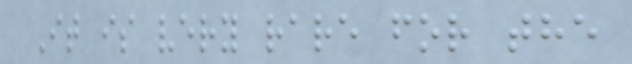It is very rare for the
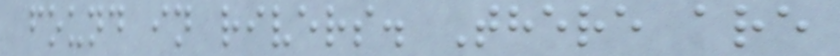found in rivers. There are
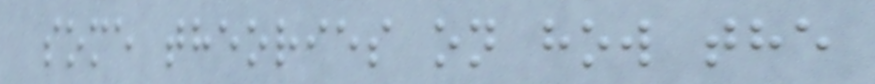some theories on how the
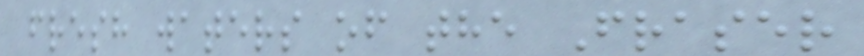fresh waters of the Fraser
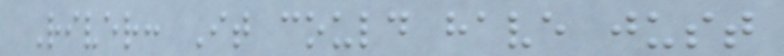River: It could have just
